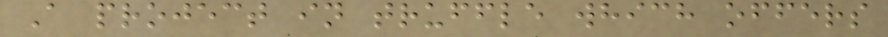A project in truffle which offers
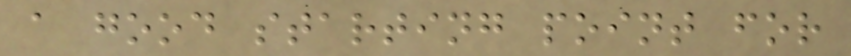a good starting point for
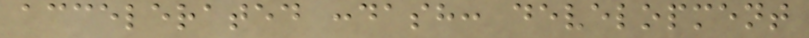accelerated :dash: development
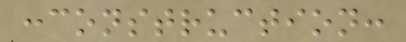:construction:
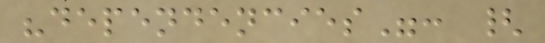"dependencies": {
